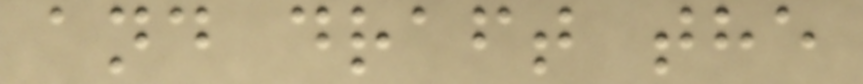and draft the
